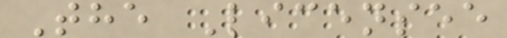The Licensee
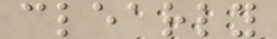clearly
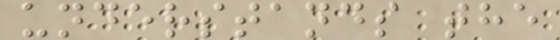understands the
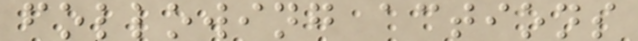following actions
